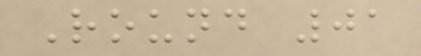Round 01
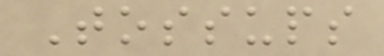Tossups
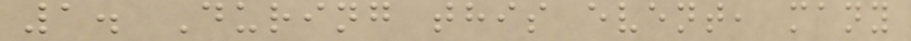1. During this event, many
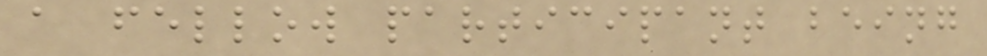a fellow participant being
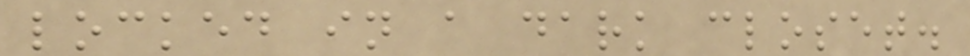locked in a dark closet.
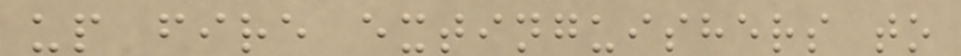up fire extinguishers to
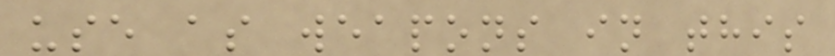use as weapons in this
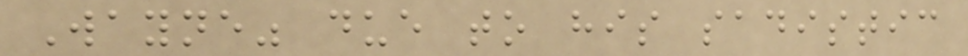Wayne" due to his sadistic
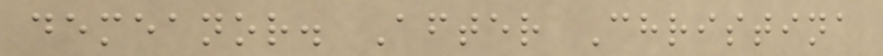demeanor. After Christina
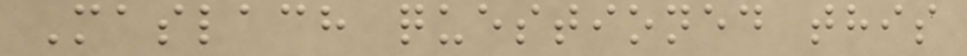Maslach questioned this
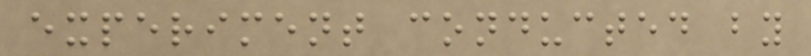experiment conducted by
